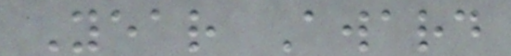Year Award
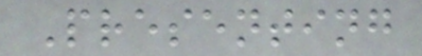Presenting
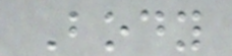Body
